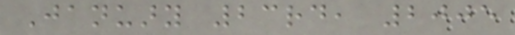January 23rd, 2005
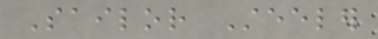Sailor Steeler
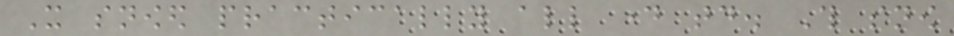It snowed practically all day today. This snow
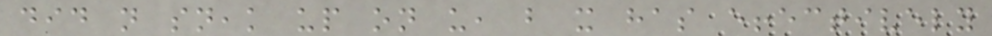did not sneak up on us, but it has effectively
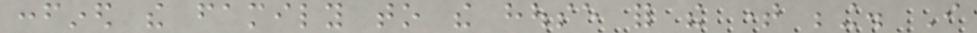confined the family to the house for the time being. I
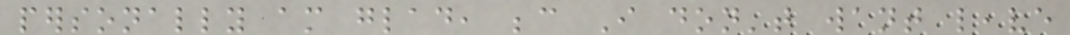personally am glad, because I don't want leave
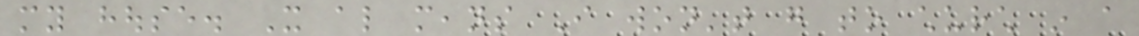my house. It also means I won't go to church in a
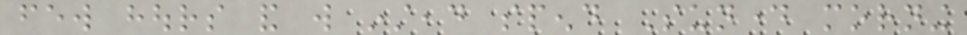few hours and will instead spend Sunday morning
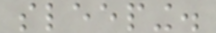sleeping.
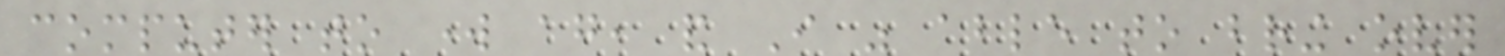computer to work again, and I was able to bring over
